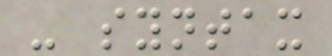- syntax
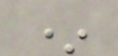*
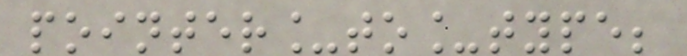pointer_to_type;
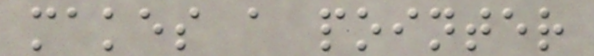makes a pointer
